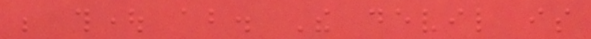be thought about. The devil is
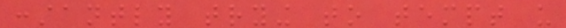constantly trying to tempt us
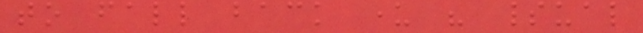to fall back under his spiritual
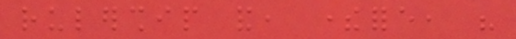rulership and, therefore, his
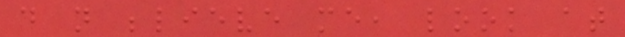do not believe me, look at
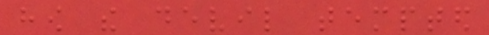how the devil tempted
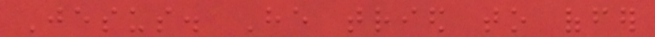Jesus. He tried to offer
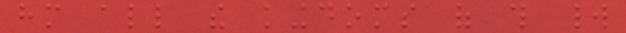him all the kingdoms of this world
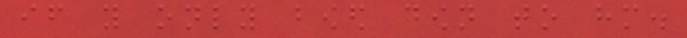if you only bowed down to him.
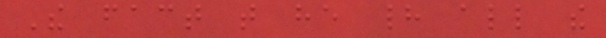The fact that he had all the
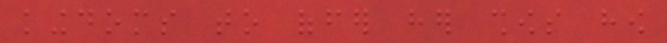kingdoms to offer her shows how
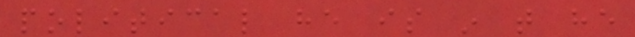political he is in that he
